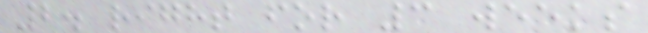2. right for 3 weeks
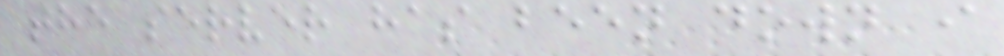the server has been down i
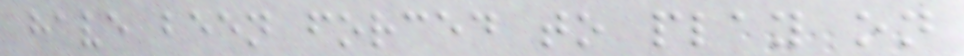have been forced to play on
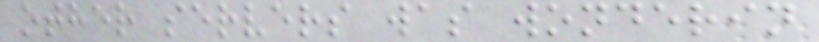other servers was wonderin
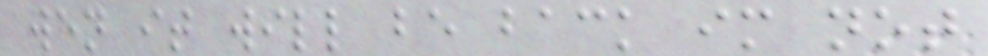wen it will be back im not
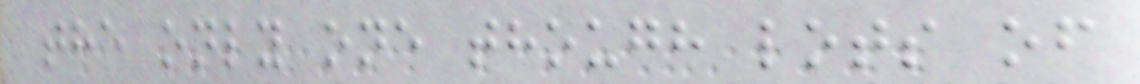the only one though lots of
